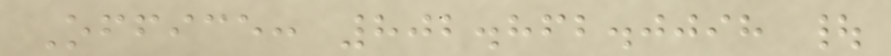Office: 802.862.0098 |
